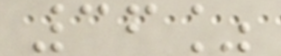36%
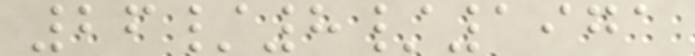26/8/1971
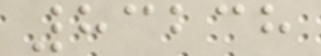83238
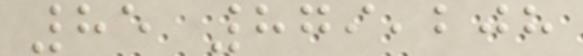85 879,208
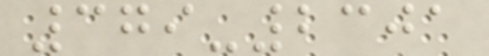379-2301
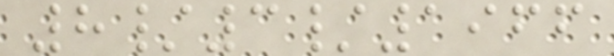8/3/1966
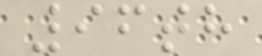96th
